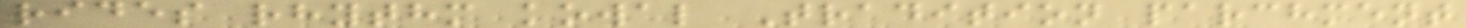rides rhythm kowal Tradition parchment
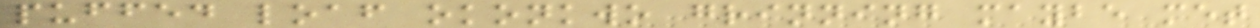puffed loaf okonkwo grinning maybe met
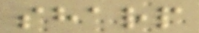sharp
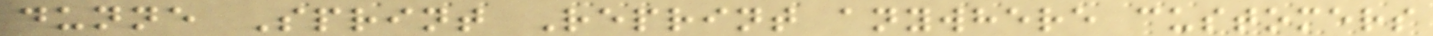dunne Sprint Reprint anywhere customers
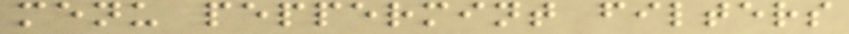menu peppermint filters
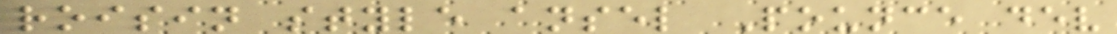roisin style ansel Pounce dev
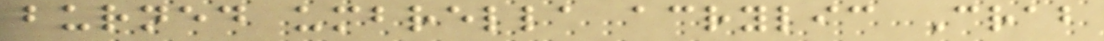burned umbrella acrylic Crab
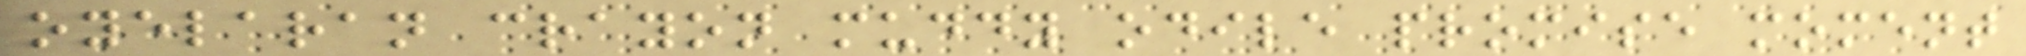oyelaran crayon muddy odile promise moment
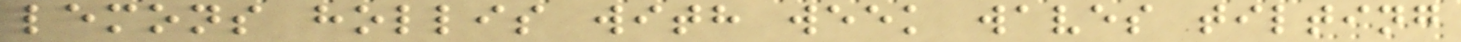lemons hollis with week waves tilting
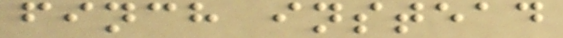finch instead
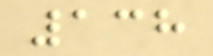138
